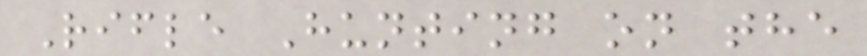Rifle Hunting on the
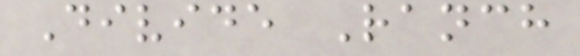Divide Ranch
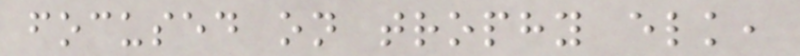focused on trophy elk,
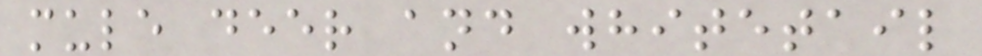mule deer and whitetail
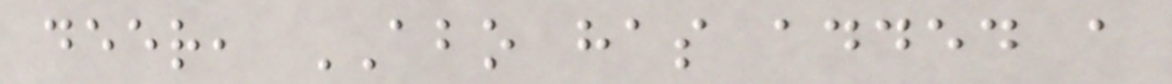deer, ABO has added a
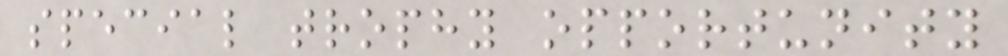special trophy opportunity
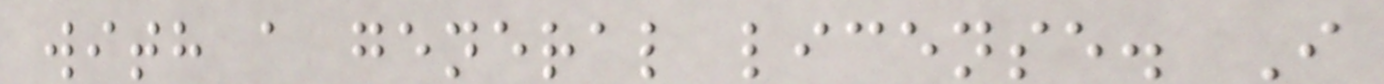with a general license. I
